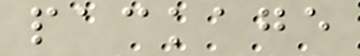package
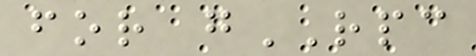for gRPC
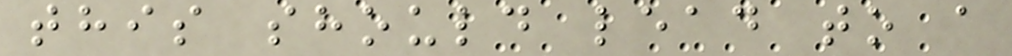this should lead to a
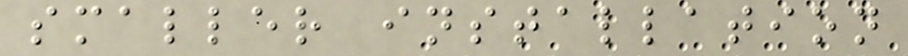smaller installation
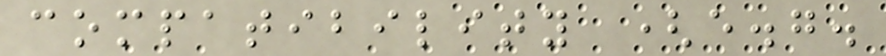compatibility (e.g.
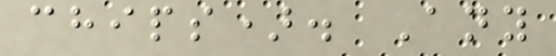chips). Any
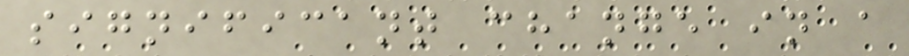significant change in a
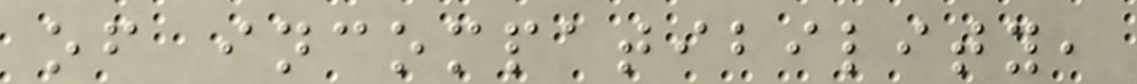of incompatibility,
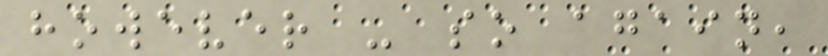however - so again,
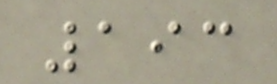193
